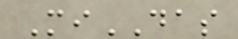MiDAS
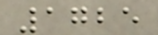1725
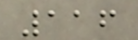116
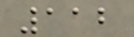112
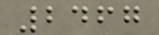2467
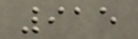915
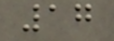17
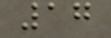17
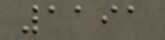1191
